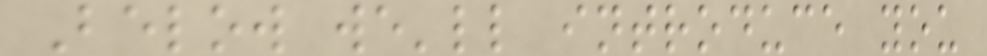Below we'll introduce you
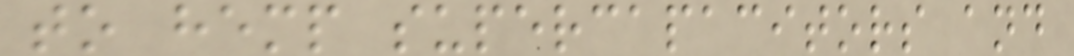to hemp supercapacitors and
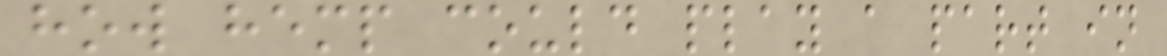how hemp could play a part in
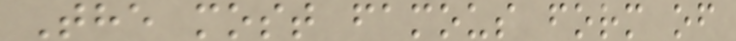The most famous form of
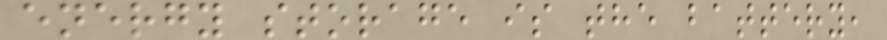energy storage is the battery,
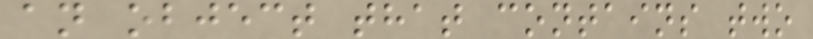an object that contains two
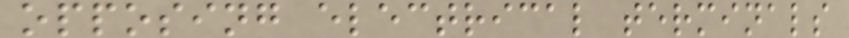opposing electrical terminals
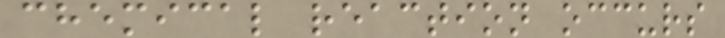chemical reaction occurs
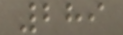289
